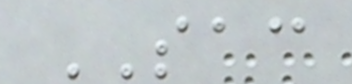SAC
